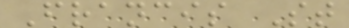Francis St
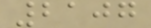2107
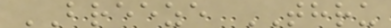BREEZE THRU
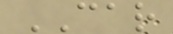CAR
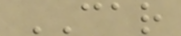CAR
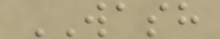WASH
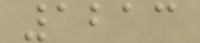1213
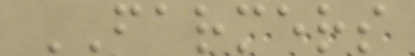FARMERS
